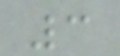3
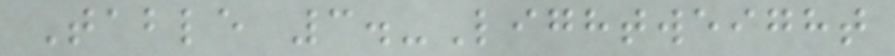Table 3.-Lightweight
